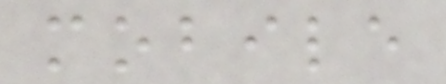mobile
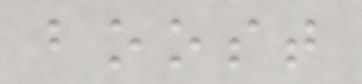boost
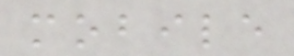mobile
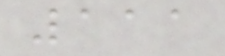111
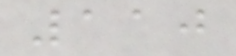110
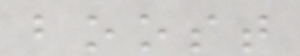boost
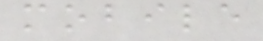mobile
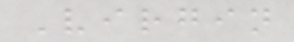Virgin
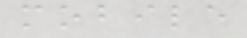mobile
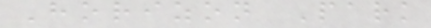Horizon Park
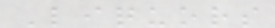Liquors
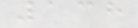138
